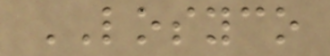LOSYCO
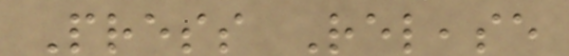Press Release
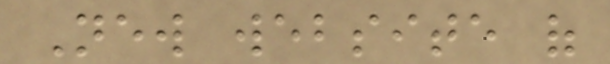New website of
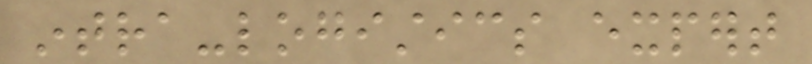intra-logistics expert
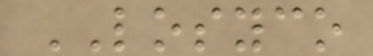LOSYCO
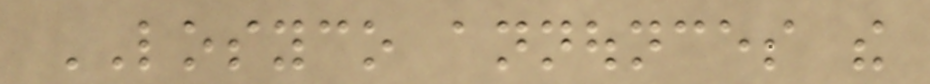LOSYCO announces the
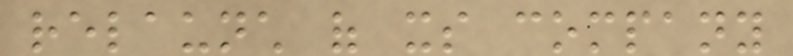relaunch of its company
